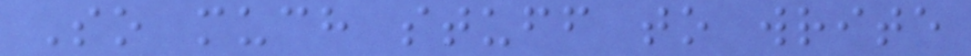So much stuff to write
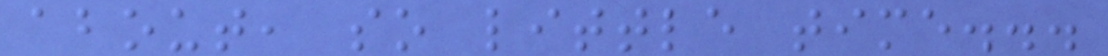about, so little time...
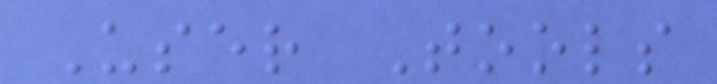User Tools
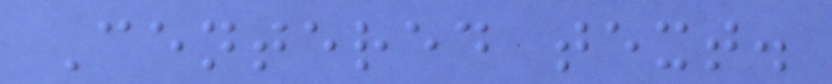Centered text.
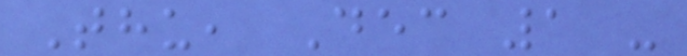Thu, Dec 1 -
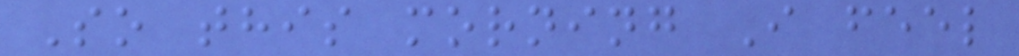So this morning I feel
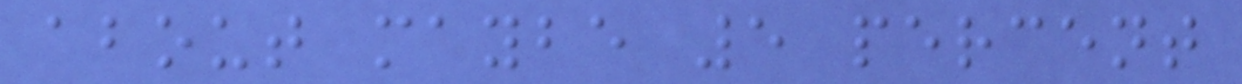about maybe 5 percent
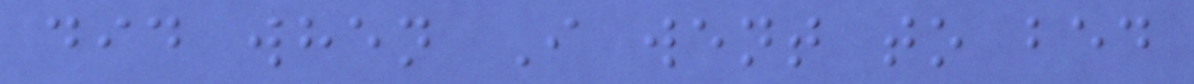did when I went to bed
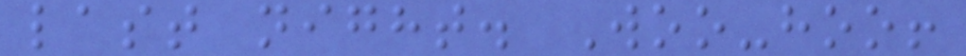last night. Woo-hoo!
